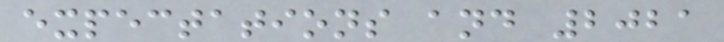expectations and 2021
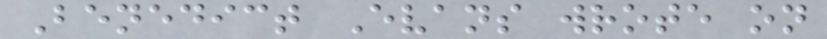Benedict Evans wrote on
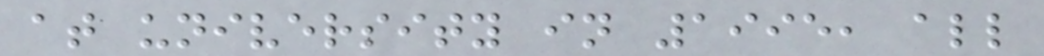at university in 1995, all
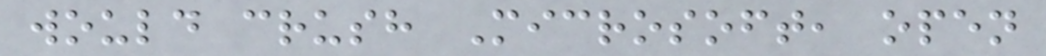would crush Microsoft, open
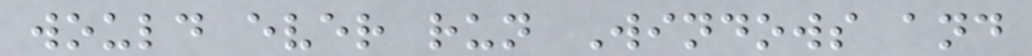would ever run Windows and
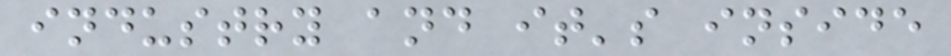industry and it's inside
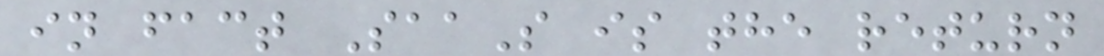in fact SaaS is the return
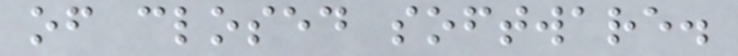of closed software.
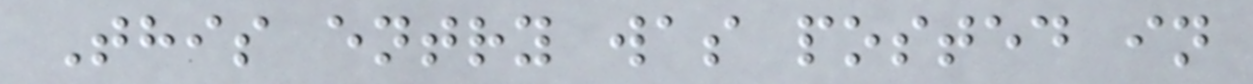This entry was posted in
